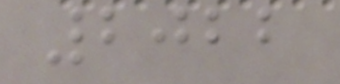2022
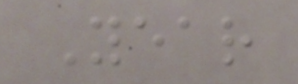Year
